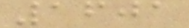1601
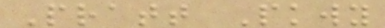Pratt Pkwy
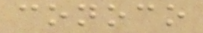conoco
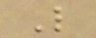L
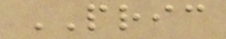PRIC
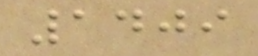1409
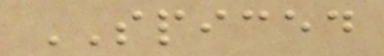SPICED
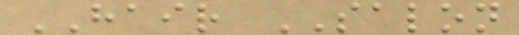HAIR SALON
